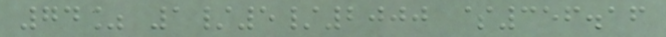74% 1/5/2000 $356.16
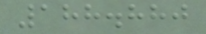188.880
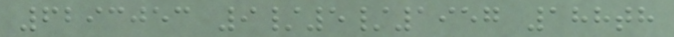6293053 9/5/1957 188th
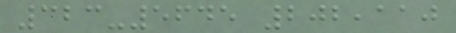323-5645 202,110
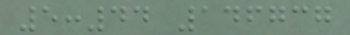5:44 146737
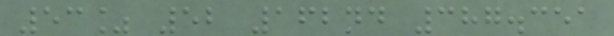53% 52 162nd 387.351
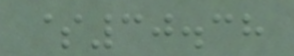$30.38
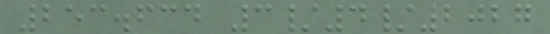253.634 3/4/2027
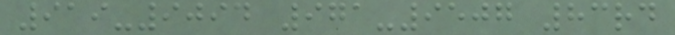919-9094 971-9507 83rd
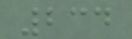234
